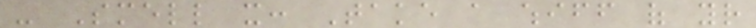- Smell it: Take a whiff of your
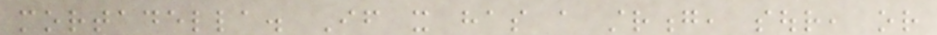mortadella. If it has a strong, sour, or
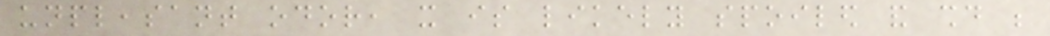unpleasant odor, it is likely spoiled and should be
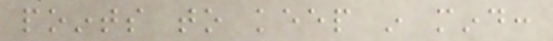points to keep in mind:
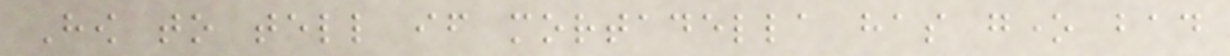How to tell if mortadella has gone bad
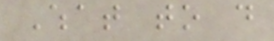What to do
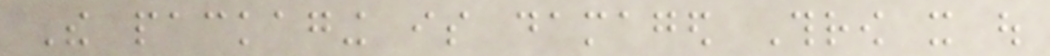The packaging is damaged Throw it out
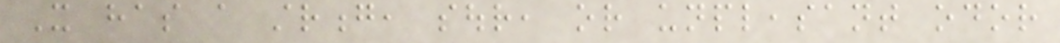It has a strong, sour, or unpleasant odor
